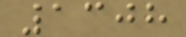1308
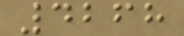4268
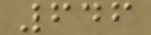646
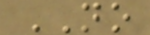NO
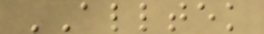ALLTEK
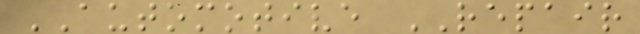AUTOMOTIVE REPAIR
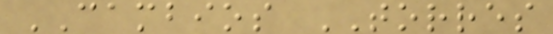CAMBIOS TORRES
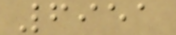6951
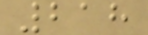218
